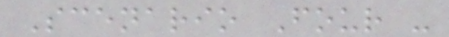Scenario Four -
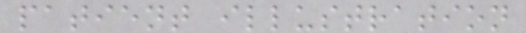patient illustration
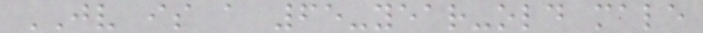JV is a 65-year-old male
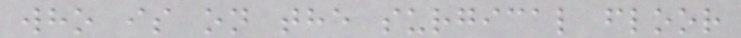who is on the surgical floor
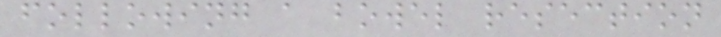following a bowel resection
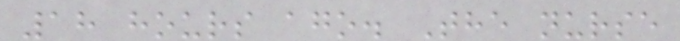18 hours ago. The nurse
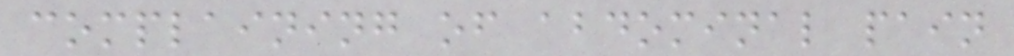complaining of abdominal pain
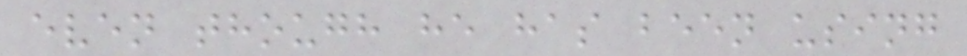even though he has been using
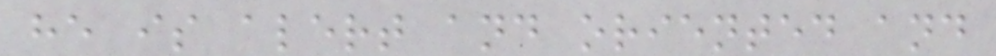he is alert and oriented and
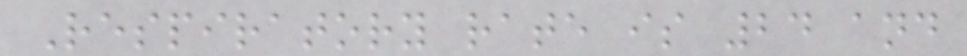Respiratory rate is 24 and
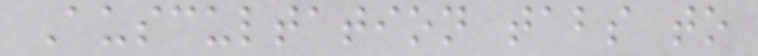Auscultation tabs to
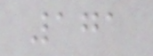171
